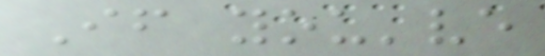If you've
